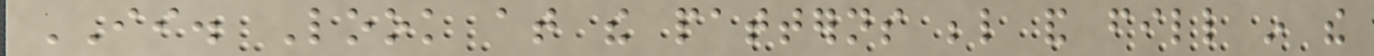II. Look at the patterns below and fill in the
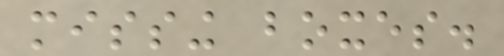missing boxes.
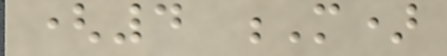(4 M)
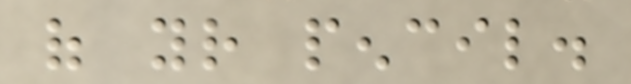of your pencil.
